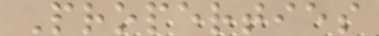Properties
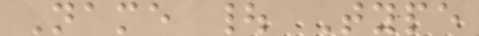Name | Type
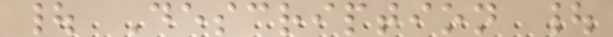| Description |
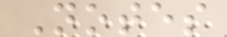Notes
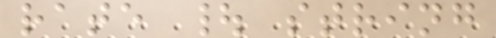rate | string
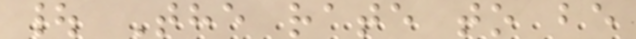| The rate to be
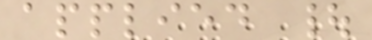applied |
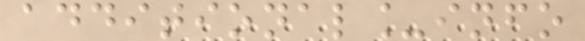additional_info
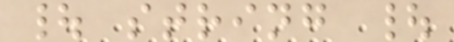| string |
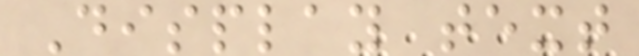Display text
